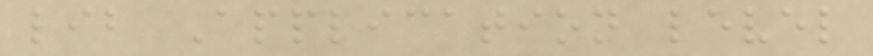lib Application level
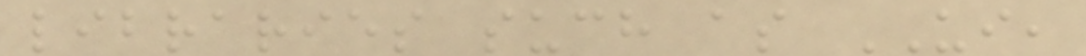libraries such as UI,
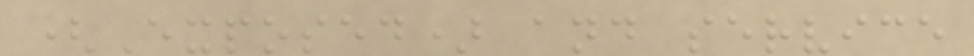(Exposed) and service
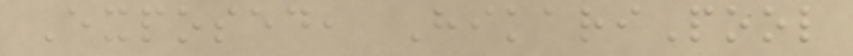Exposed, HikariPool
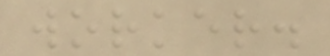worker.
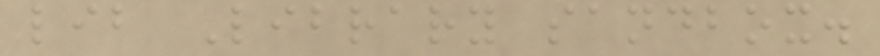lib Library sandbox.
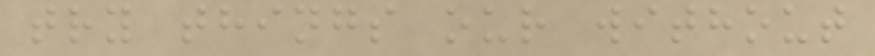try things our without
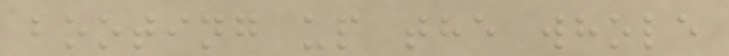booting up the whole
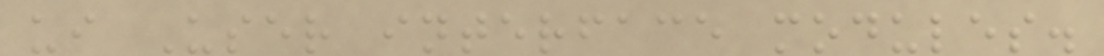ui User interface modules.
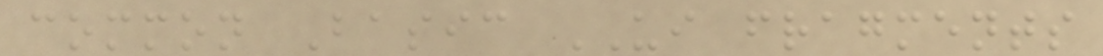common Basic UI fragments
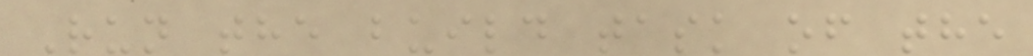Run the build task of the
